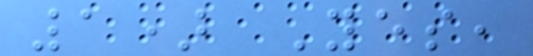1) Yes,
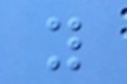you
